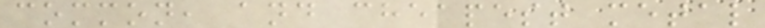common, and cheapest metal
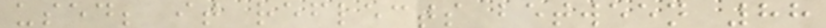used; it reflects between 88
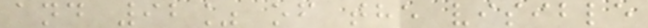and 92% of the visible
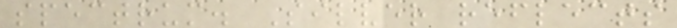spectrum. Silver reflects
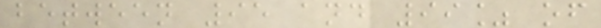between 95 and 99% of
